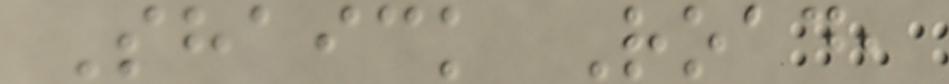Shaick Road,
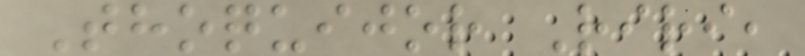Thoquijor Riri,
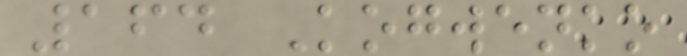164 Kogwenko
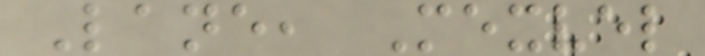Lane, Mexvel
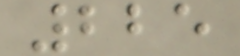225
